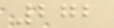272
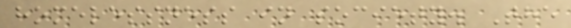homelessness in society. The
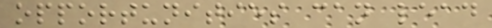opportunities can lead
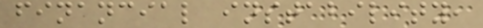financial instability,
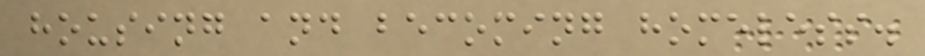housing and becoming homeless.
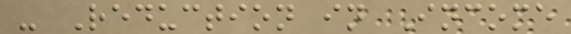- Reduction in Income
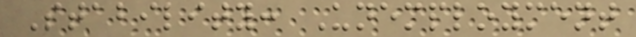Stability: Unemployment
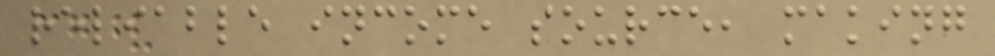reliable income source, making
